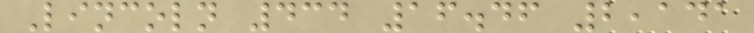Lincoln 434 16.46 2,141
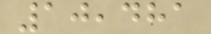10,481
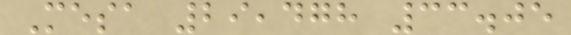Mesa 29,478 33.05
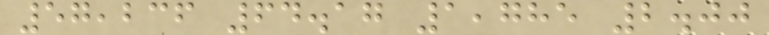57,236 64.17 1,785 2.00
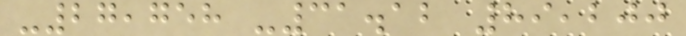-27,758 -31.12 89,200
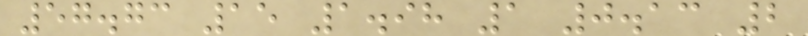57.73 15 1.98 1 0.13 2
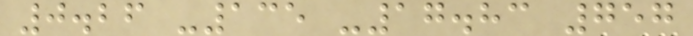0.26 -135 -17.83 757
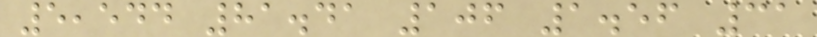5,544 81.41 106 1.56 31
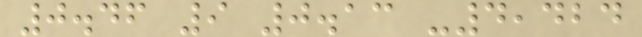0.46 9 0.13 -4,424
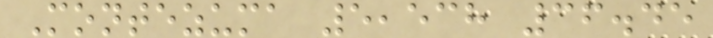Montezuma 5,538 36.45
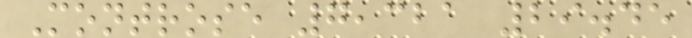Montrose 7,321 29.45
